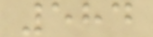584
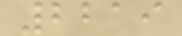2219
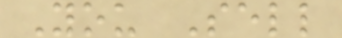You Sell
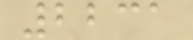2231
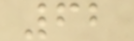62
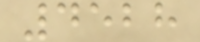4528
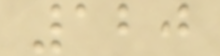120
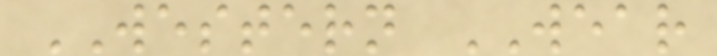WESTERN WEAR
